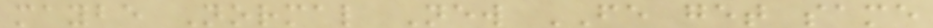maybe Normal New FE get same
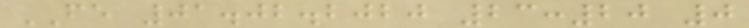FE 01.02.2020 23:20 0
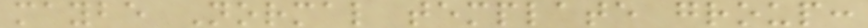maybe Normal template group:
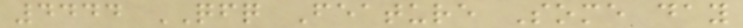4444 QFQ Feature Some day
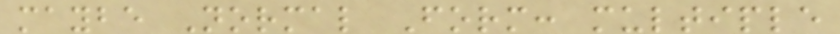maybe Normal Form: multiple
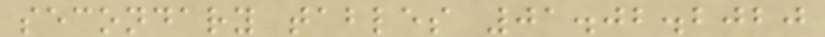secondary tables 01.02.2020
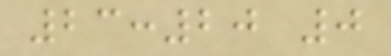23:20 0
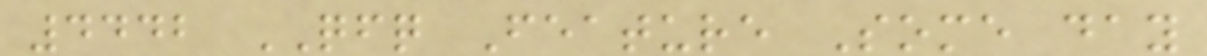4442 QFQ Feature Some day
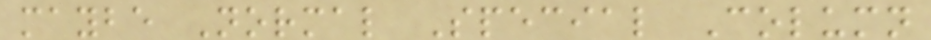maybe Normal Special Column
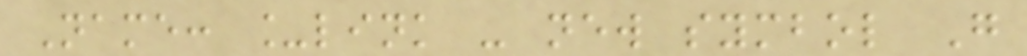Name: _link - new symbol G
